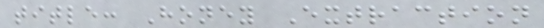title: Honey Extraction
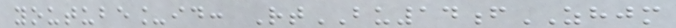youtube_id: RtBU14fZHJM
